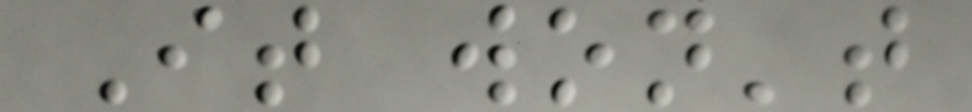It won't
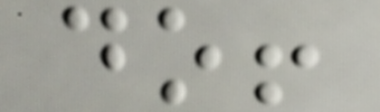do!
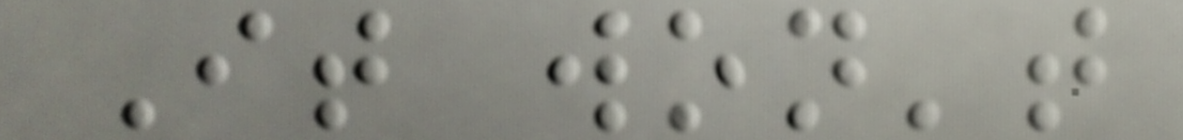It won't
